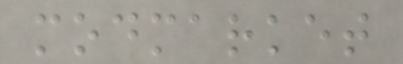modmarket
